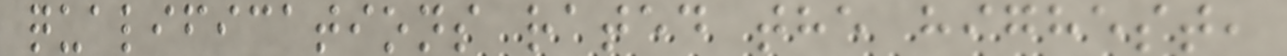qualifications rated the highest,
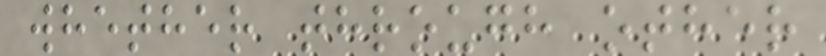whether through other
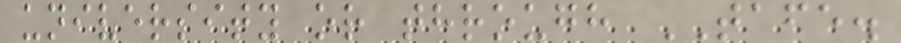university or through TAFE.
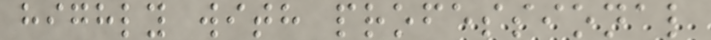highly with professional
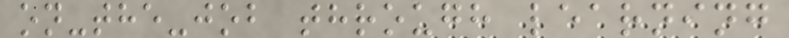on-the-job through learning
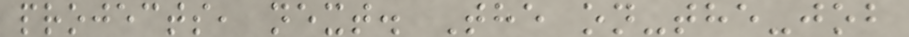projects, next. The on-the-job
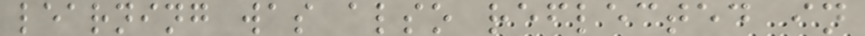learning was also reflected in
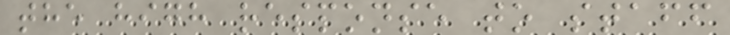the high response to staff
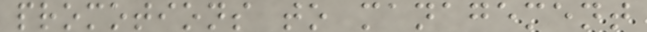promotions to management
